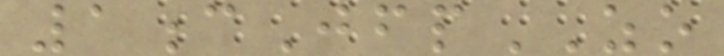1cJfpZO
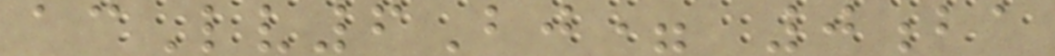acLv6Bj= 0ba
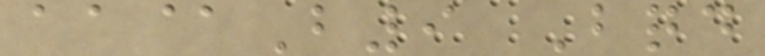aa@B9 Bqd
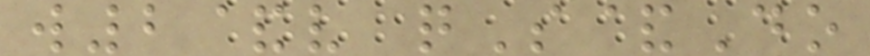w2&v qS&Do
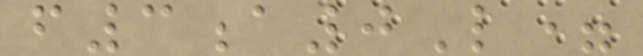f3a0L=
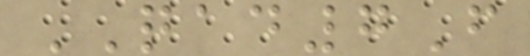QAD7F
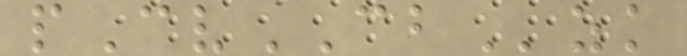pCvCBzk
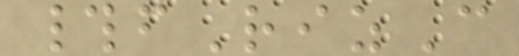#fRizC
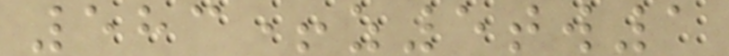583+z5tw1
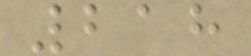218
